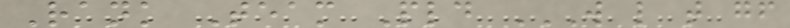Rank Team Pld W L T GF
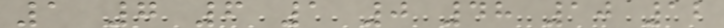1 7 6 1 0 48 10 12
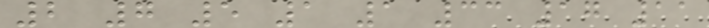2 7 5 1 1 33 17 11
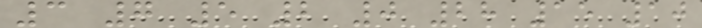3 7 5 2 0 28 15 10
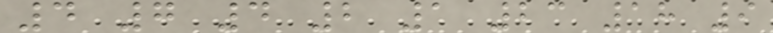4 7 4 2 1 23 18 9
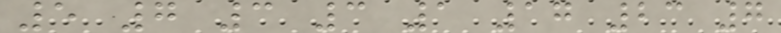5 7 3 3 1 17 23 7
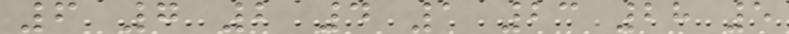6 7 2 4 1 23 28 5
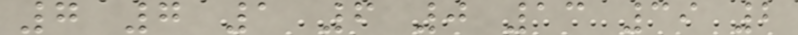7 7 1 6 0 13 39 2
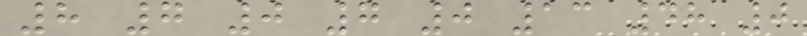8 7 0 7 0 13 48 0
